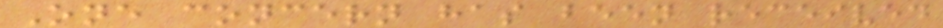One concern has been received
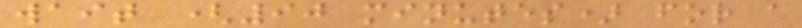wait (90 minutes) for a
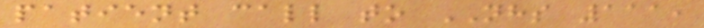patient call to NHS 111,
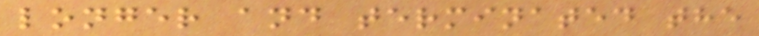longer and terminated the
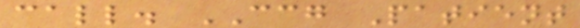call. CCG Patient
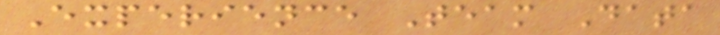Experience Team Data
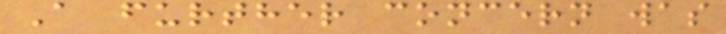A further concern was
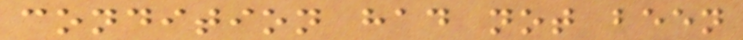condition had not been
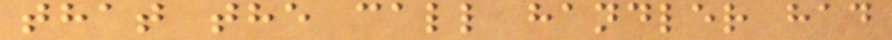that the call handler had
